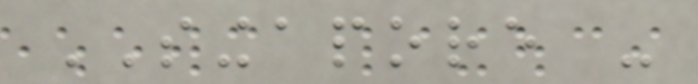SINGAPORE -
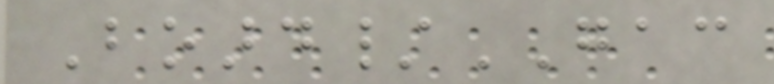Board/GAC
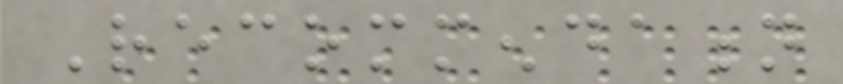Recommendation
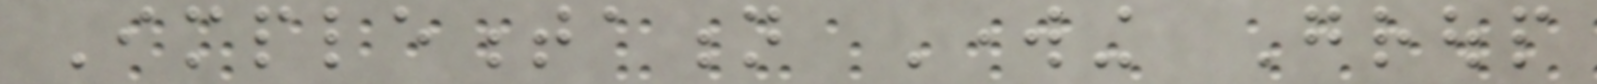Implementation Working Group
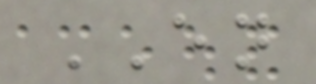EN
